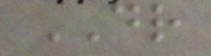DR
